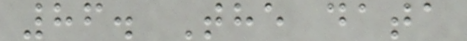86. The data
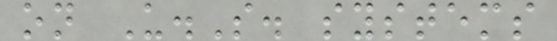on U.S. systems
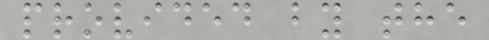provided by the
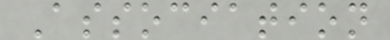Association
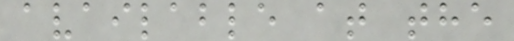available at the
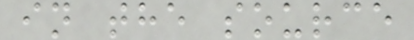in the source
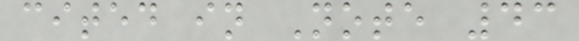cited in Note 43
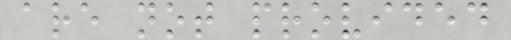are not provided
